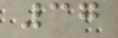37
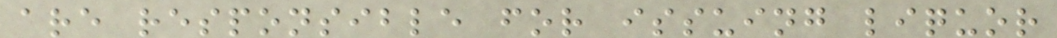are responsible for issuing liquor
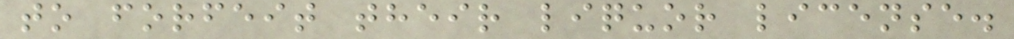to forfeit their liquor license.
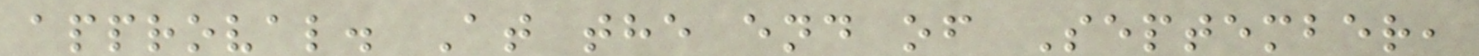approval. At the end of September,
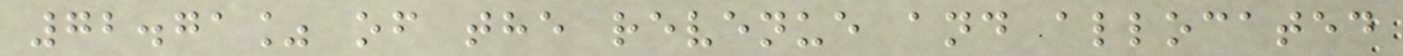72.71% of the revenue and allocated
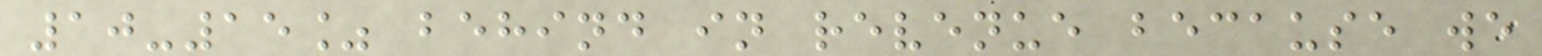10-15% behind in revenue because we
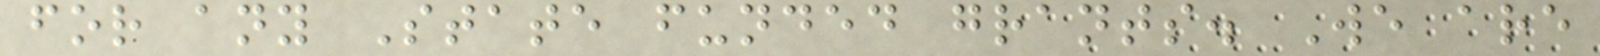for any State funded grants. We are
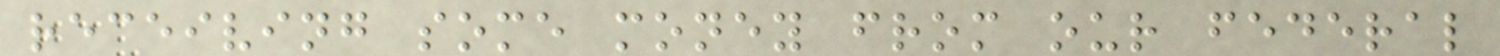receiving some money from our federal
